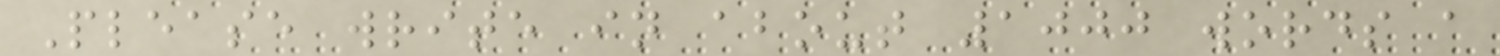Please write in about 1000 words a
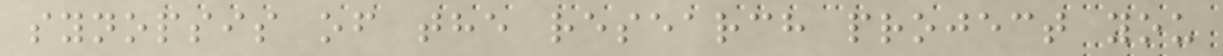synopsis of the research project you
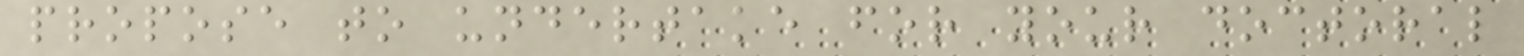propose to undertake for your doctoral
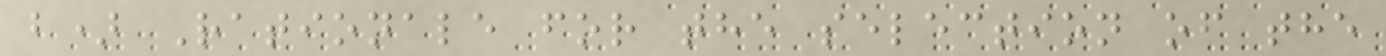b) Rationale for the selection of the
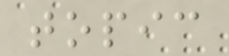topic
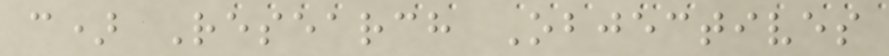c) Research Objectives
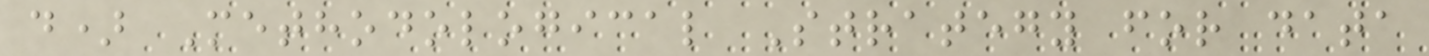d) Methodological Strategy for data
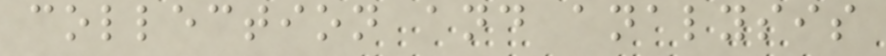collection and analysis
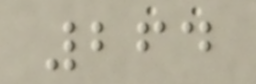264
